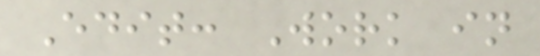Edit: Work in
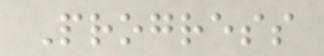Progress
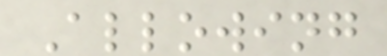Allowing
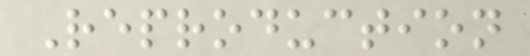Reproduction
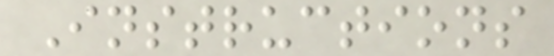Instructions
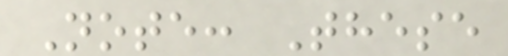Note: These
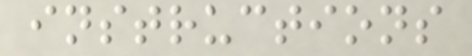instructions
